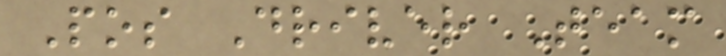Pos Driver Team
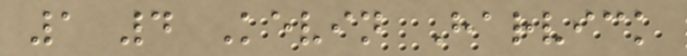1 4 Kevin Harvick
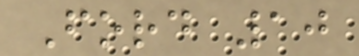Ford 10
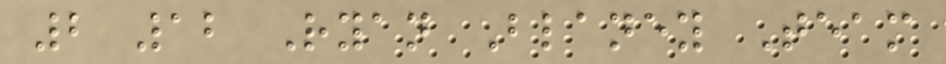2 12 Ryan Blaney Team
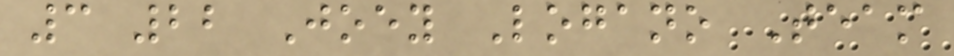3 22 Joey Logano Team
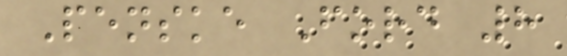Penske Ford 8
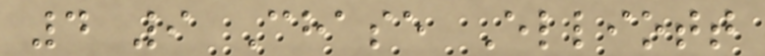4 9 Chase Elliott
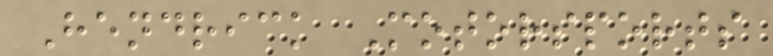Hendrick Motorsports
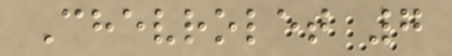Chevrolet 7
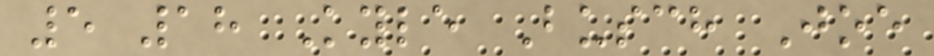5 18 Kyle Busch Joe
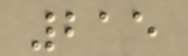215
